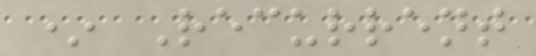* Recurrent
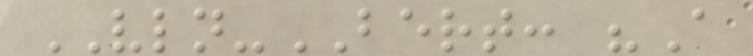VLN-BERT: "A
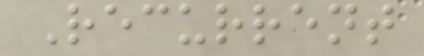Recurrent
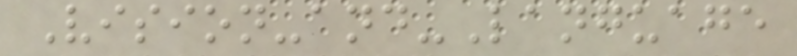Vision-and-Language
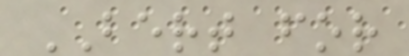BERT for
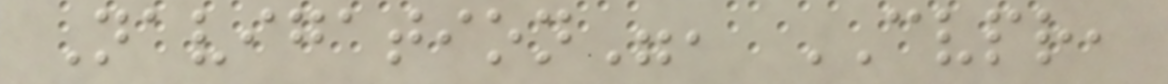Navigation", CVPR,
